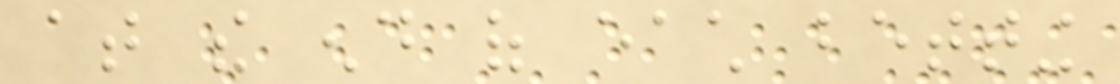at the end of each betting
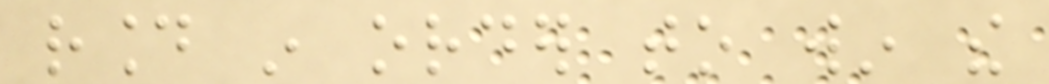round in order to win the
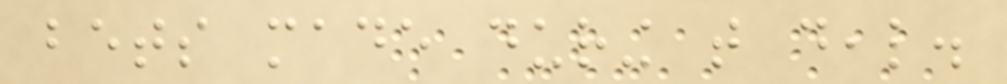bets made during that deal.
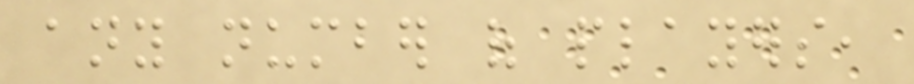any number of players,
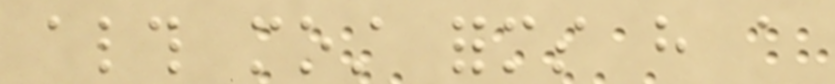although most forms have a
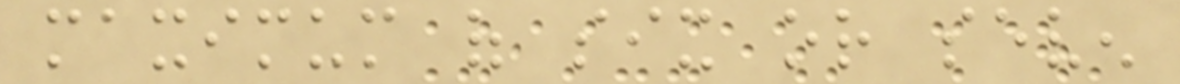maximum of six or seven
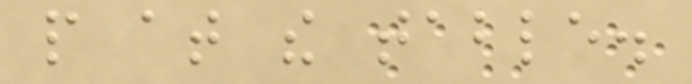people at the table.
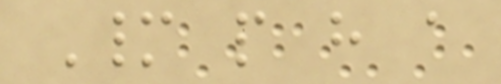Many people have a
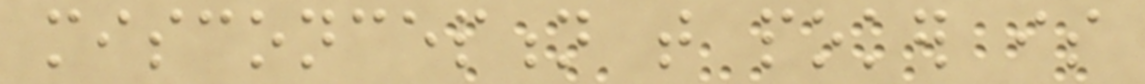misconception that poker is
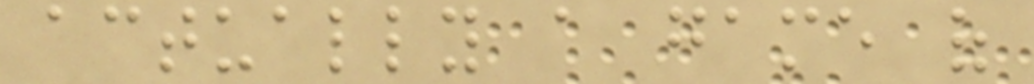actually a game of
